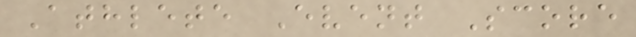Athlete Event Score
